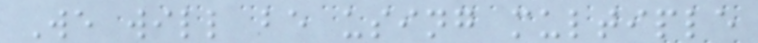We will be using multiple
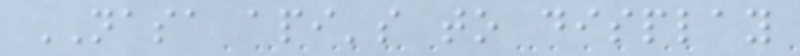NASA api's to display
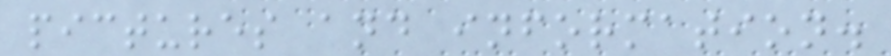pictures and information.
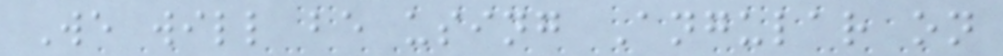We will be using Angular on
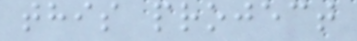this project
